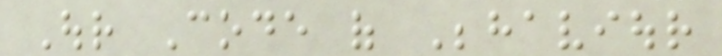Our Code of Behaviour
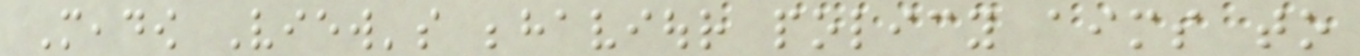Meadow View's behaviour policy aims to
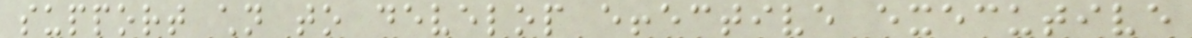support children to develop effective executive
